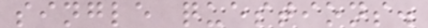single questions.
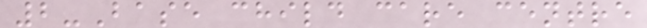2-Base child care centre
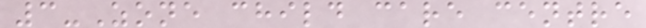3-Zone child care centre
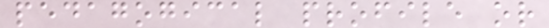pedagogical profile or
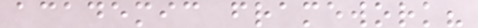academic framework?
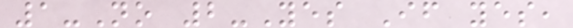1-No 2-Yes If yes,
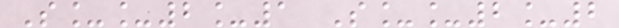S__2_1 S__2_2
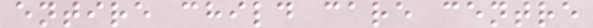entire child care centre
